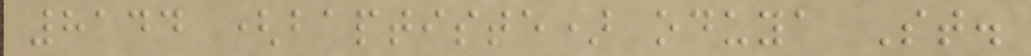8144 (baptiste) oduya St.
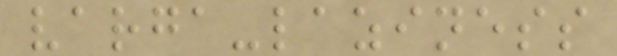varga-laziness
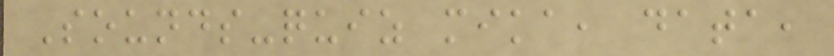Sounds-quiz mika, data,
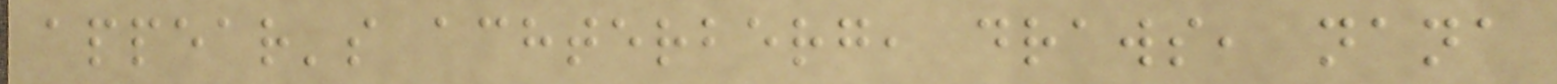appear's achterberg, draws, nana
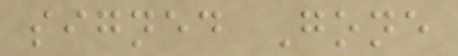signed Gone
